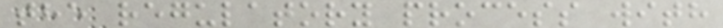the regulatory process with
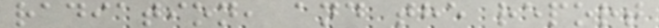radiation, and the report
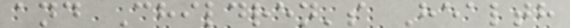and Children's Health
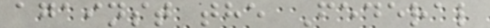against the Federal
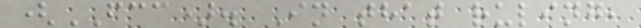(FCC). In that ruling,
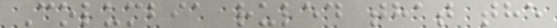Columbia ruled that the
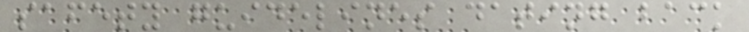safety guidelines dating back
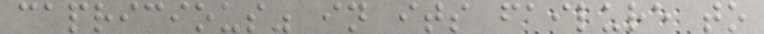capricious" in its failure to
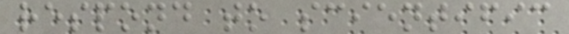respond to scientific
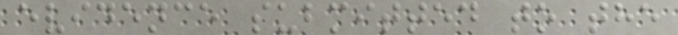evidence submitted to the
